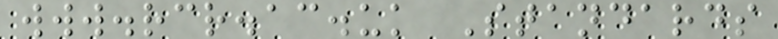www.rcr.ac.uk Standards
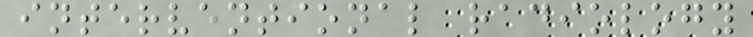interventional radiology
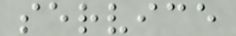service
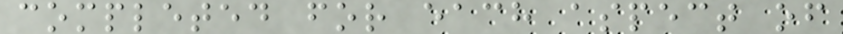completed for each aspect of
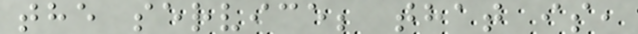the service; that is,
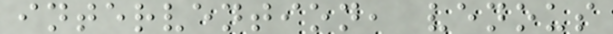intervention, venous
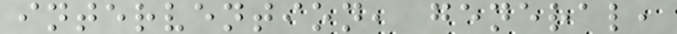intervention, general,
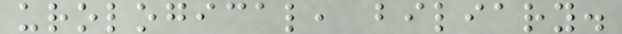urological, biliary.
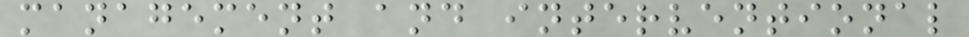management and interventional
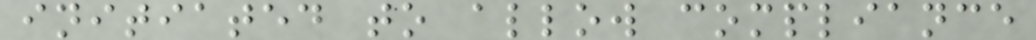initiated to allow compliance
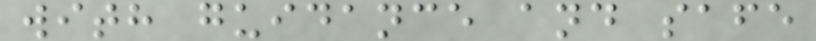with guidance and safe
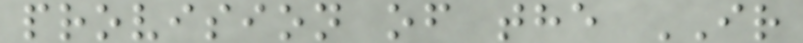provision of the IR
